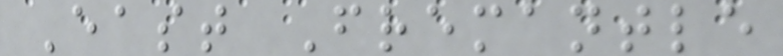East Fremantle
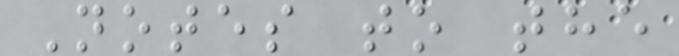Notes to the
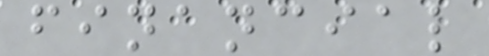financial
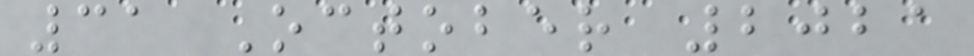31 October 2021
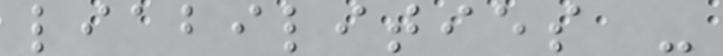liabilities -
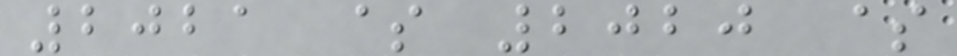2021 $ 2020 $
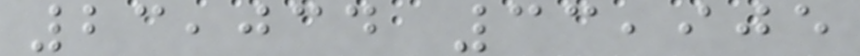23,034 33,905
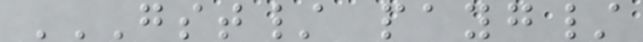GST/ PAYG/
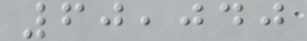60,040
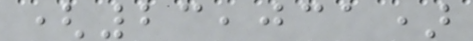(23,031)
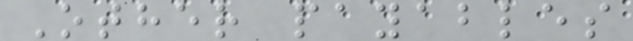Other payables
